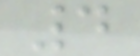4
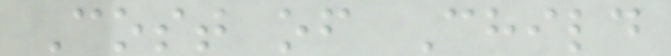Cost of Child
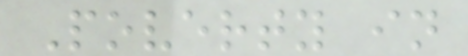Poverty in
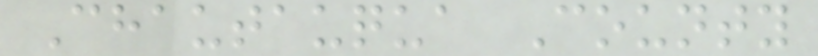Chautauqua County
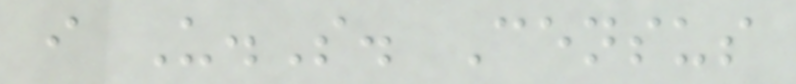i U.S. Census
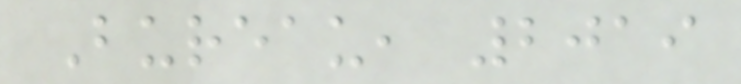Bureau, 2019
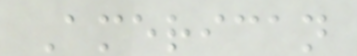American
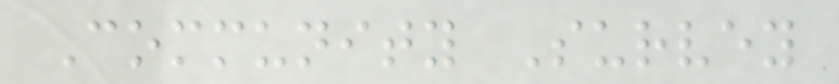Community Survey
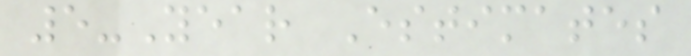5-Year Estimates
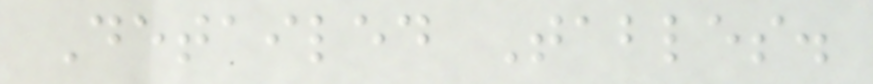Detailed Tables.
